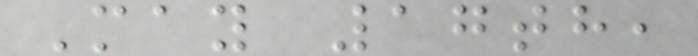May 17th,
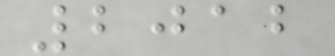2012
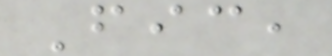Fic,
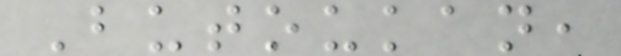Butoukan,
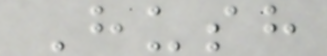Hush
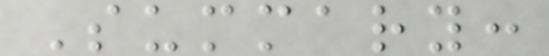Summary:
